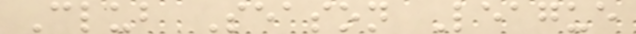Club Season League
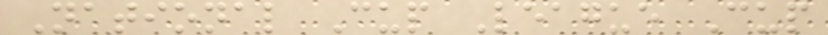National Cup League Cup
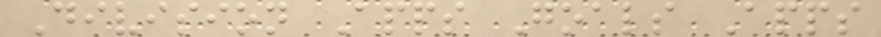Division Apps Goals Apps
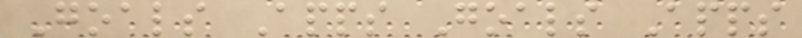Goals Apps Goals Apps
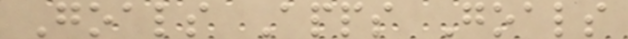Goals Apps Goals
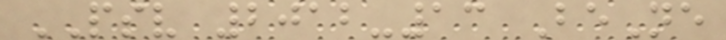PSV 2012-13 BeNe
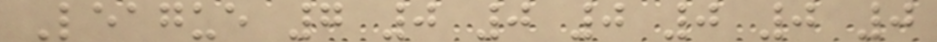League 7 0 0 0 0 0 0
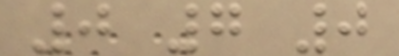0 7 0
